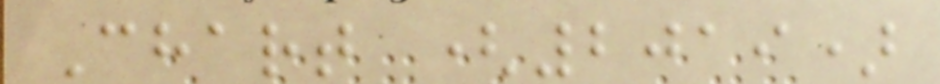Chart (2019)
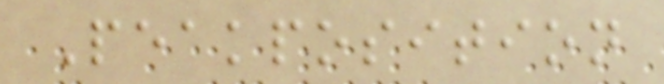Peakposition
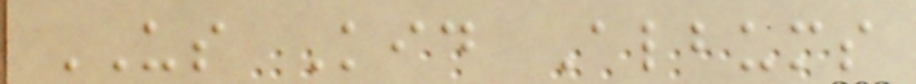US Kid Albums
